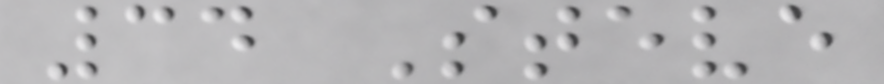34 Steve
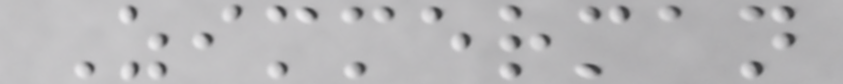Zimmerman
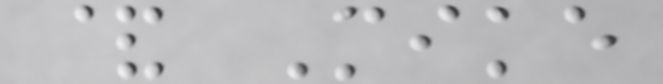& Mike
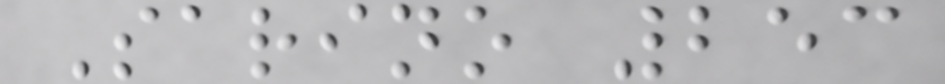Sarino 253
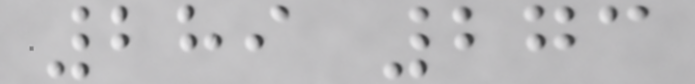289 273
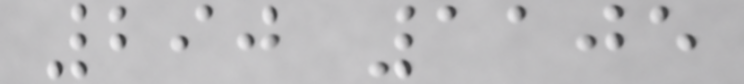290 1105
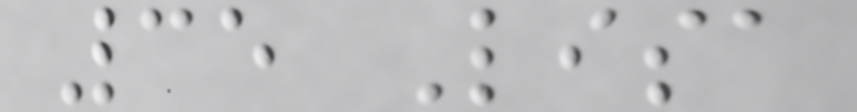35 Lisa
